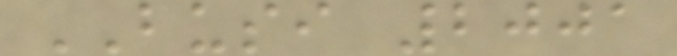BUSI 2001
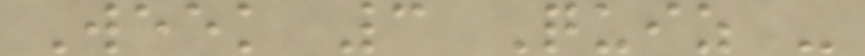Week 3 Quiz -
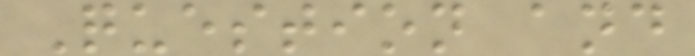Question and
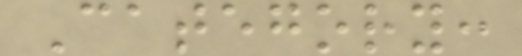Category:
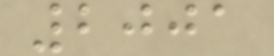2001
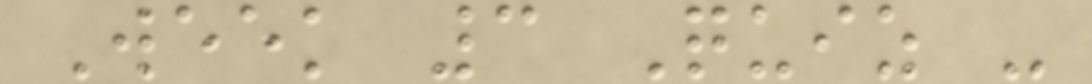Week 3 Quiz -
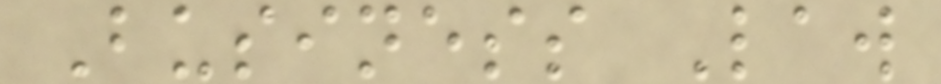Business Law
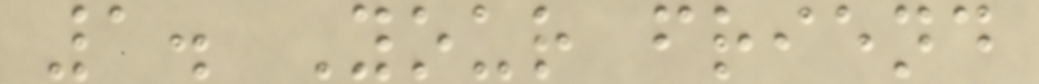1. Your friend
